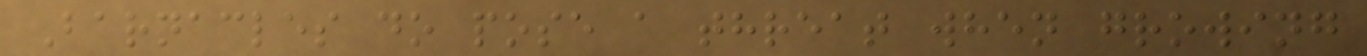Barnacles do pose a threat when growing
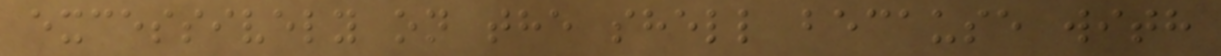excessively on the shell because with
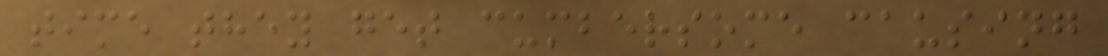time they get cumbersome causing
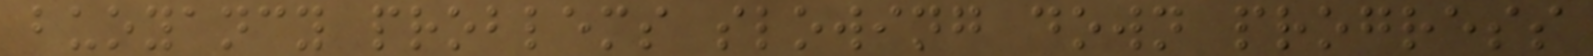buoyancy problems slowing down progress
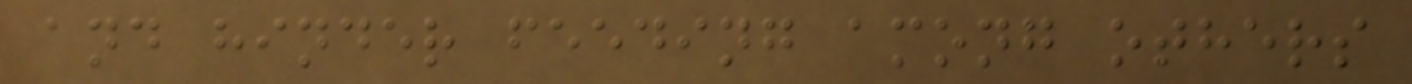and hinder feeding among others
